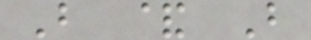B & B
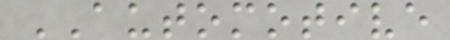AUTOMOTIVE
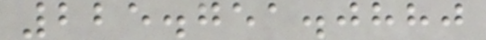225.751.0880
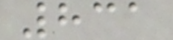831
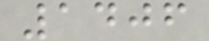1406
